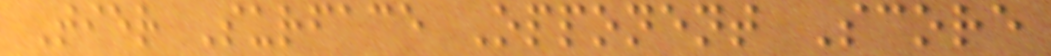Tier Surface Opponent Score
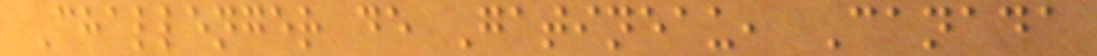Challenger de Gatineau, Canada
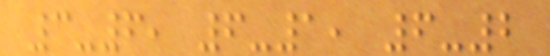3-6, 6-1, 6-2
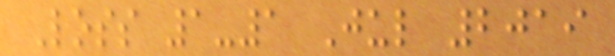Loss 1-1 Jul 2019
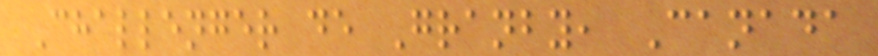Challenger de Granby, Canada
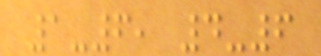1-6, 4-6
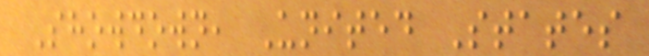Showdown, United States
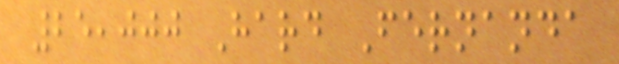25,000 Hard Fernanda
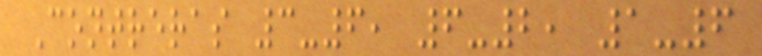Contreras 3-6, 6-2, 1-6
